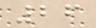26
